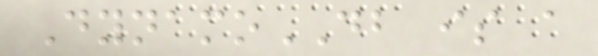DynamoDB is a
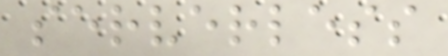serverless
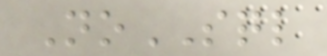NoSQL
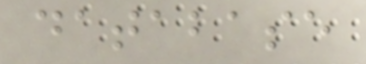database
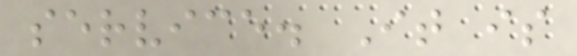service. It is
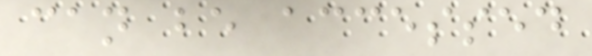can be accessed
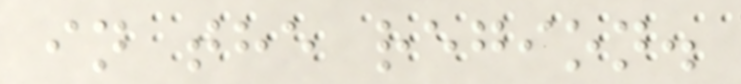in the region.
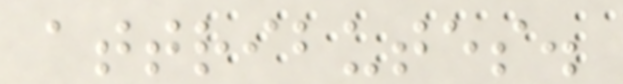attributes.
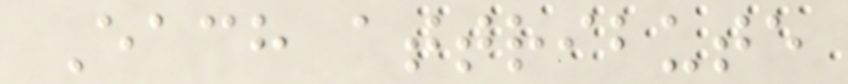Each attribute
